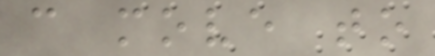can move to
